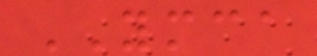YMCA
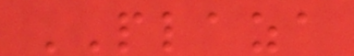PLAZA
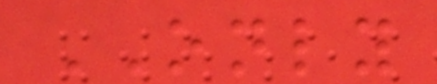ONLY
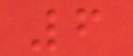6
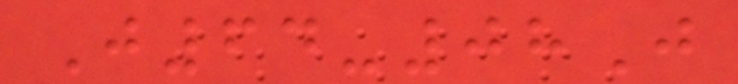J64-08J
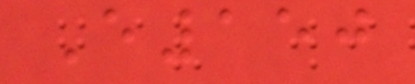E150
